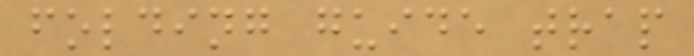folding guide trap
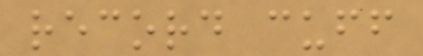record cuff
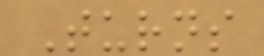Turns
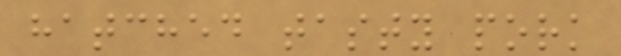hatched tasty pork
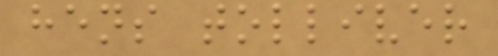hens tolliver
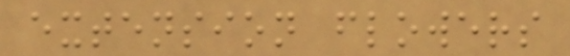extension flowers
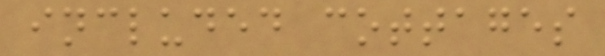included cottages
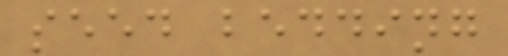seed bedding
